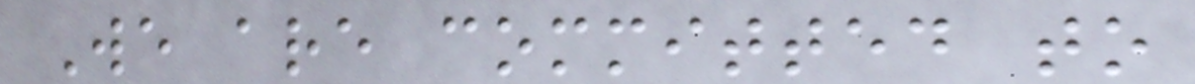We are committed to
